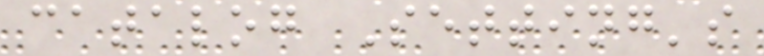catalog Setting's
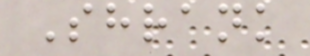Shrank
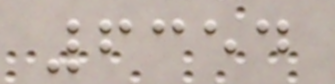6354
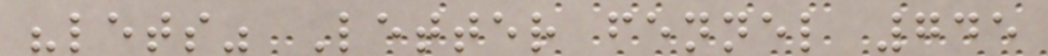"lets" Letter fennel 745
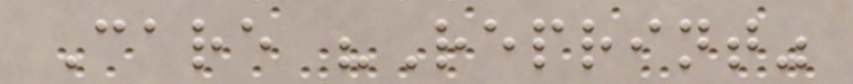Care "Reprint"
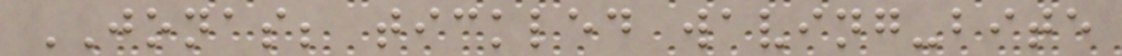JONAS; tickled waving-bite
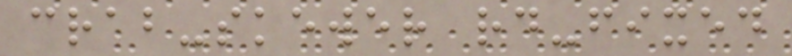crab-skewer rd-fixed
